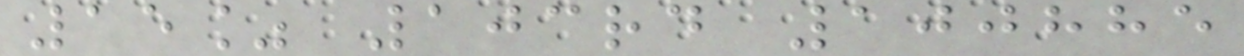15% 103rd 100885
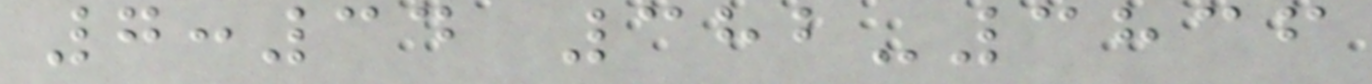7:34 382-3836
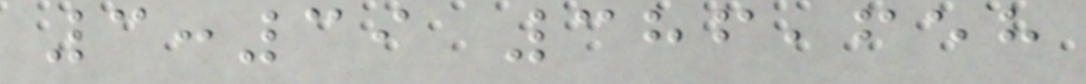3:39 386,658
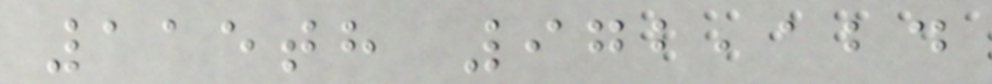115th 972,124
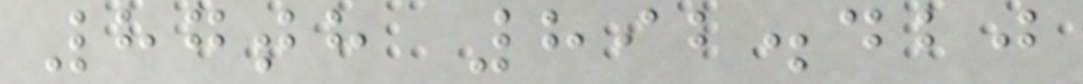87th 892.420
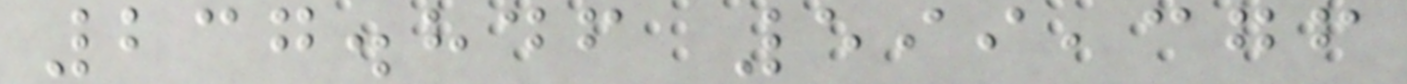237.846 599,376
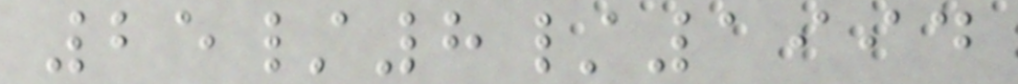25/8/1994
